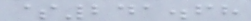$241.68
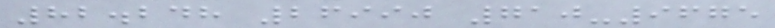82.248 26990 710-9675
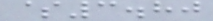$3.80
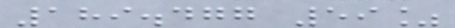189.477 59%
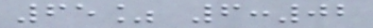65% 6:02
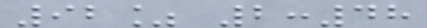92% 2:48
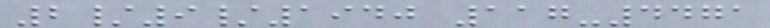2/9/1940 117-4471
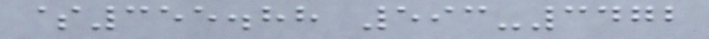$355.88 593-3472
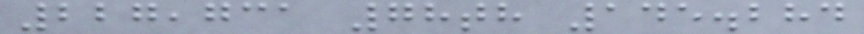227,731 78th 145.284
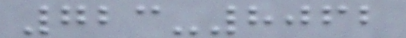723-8062
